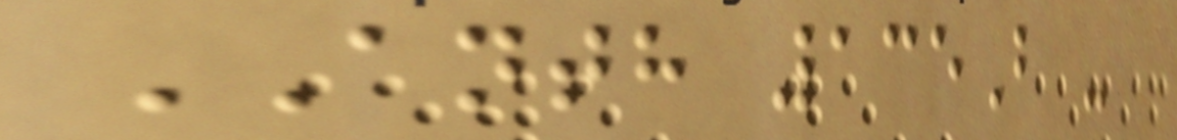ANTH 135B -
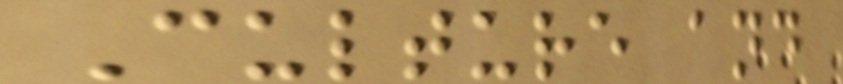Culture and
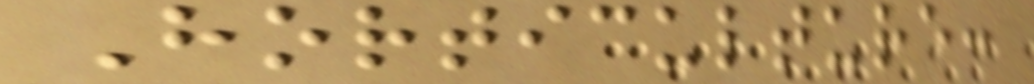Horticulture:
